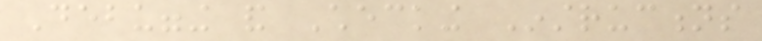Debugging and Checking Instructions
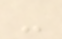-
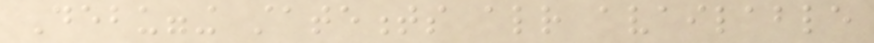Debugging statements already available
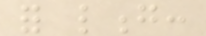for long:
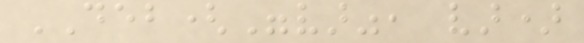DEB("var", var)
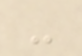-
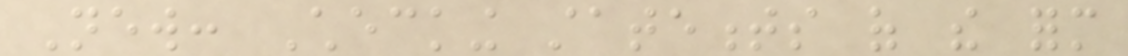New: Checking statements of the form
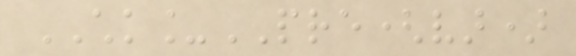CHK_PRE(var)
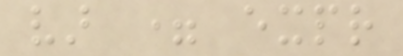var = expr
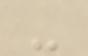-
